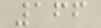166
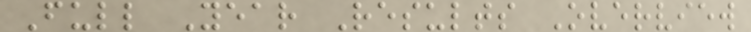Full Year Results Overview
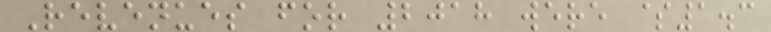Revenues for 2018 were $1.3
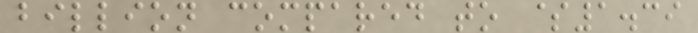billion compared to $1.39
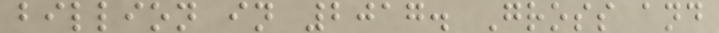billion in 2017. Gross and
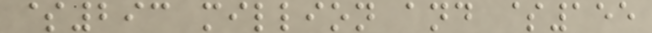$293 million and $155
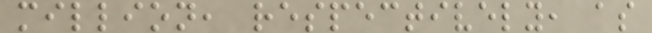million, respectively, as
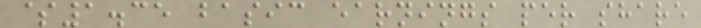$1.35 basic earnings per share
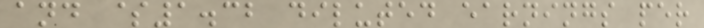and $1.32 diluted earnings per
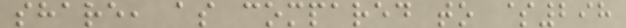share, as compared to $298
